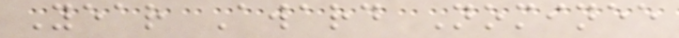Year Award Nominee
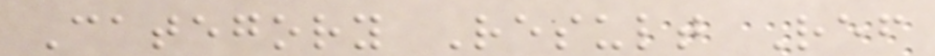Category Result Ref
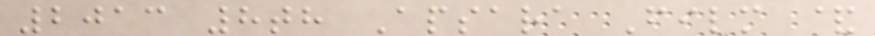2013 8th Apsara Film &
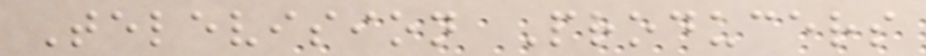Television Producers
